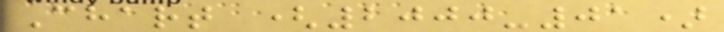Chart (2000-01)
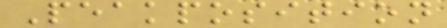Peakposition
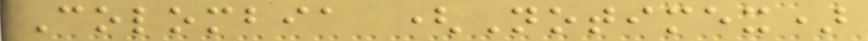Colombia (Notimex)
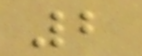2
